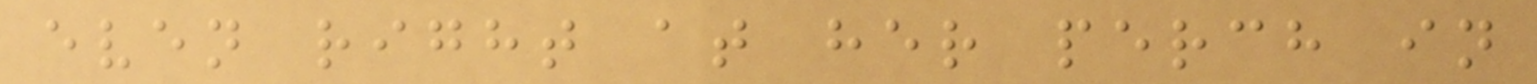even right at her perch in
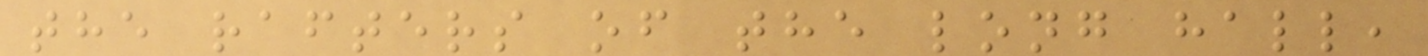the rafters of the long hall,
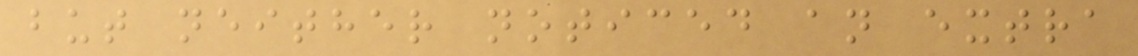but neither noticed an extra
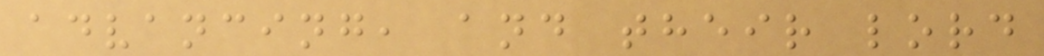advancing, and their lord
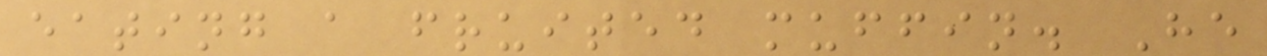eating a fruited muffin. He
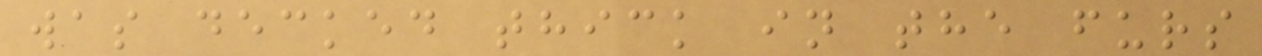was decked thick in the furs
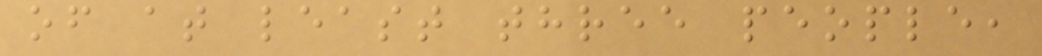of at least three people,
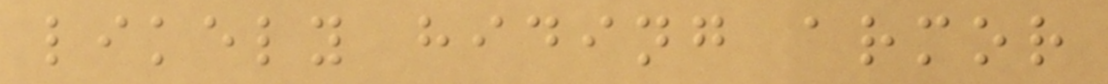likely hiding armor
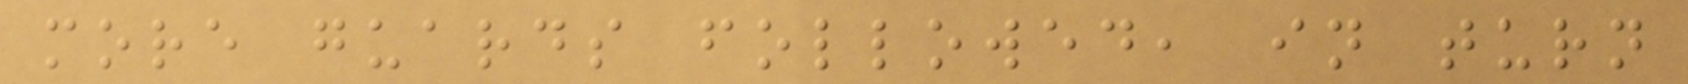more guards followed, in turn
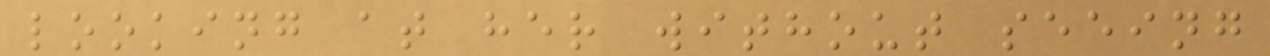looking at her without seeing
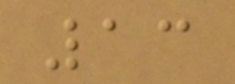13
